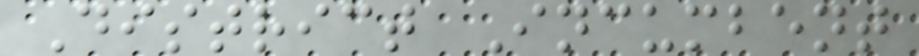District Incumbent
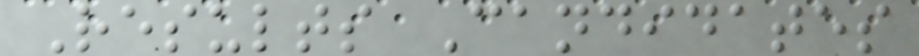Results Candidates
